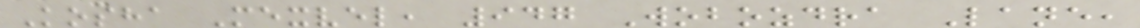Kosha Mexvel, 947 Wobozdra Lane,
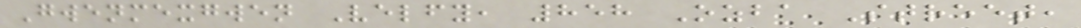Gwenmexgwen Velfy, 858 Ozba Street,
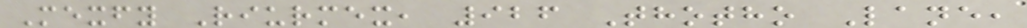Mexfy Riurmex, 926 Thotho Lane,
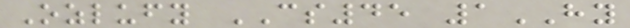Ozlufy CS45 1HY
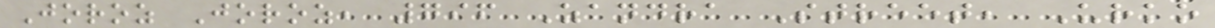Joroz Joroz, 796 Zandra Street, Urko
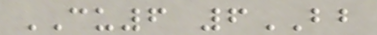CU6 6BB
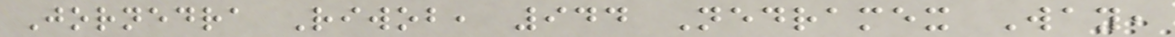Jornedra Riwob, 944 Nedramex Way,
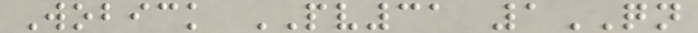Wobick PV31 1QN
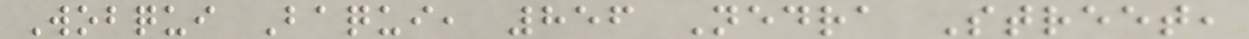Wobqui Baqui, 856 Nedra Street,
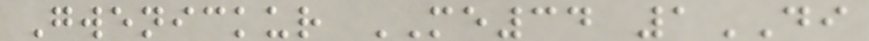Gwenickur ME34 1DI
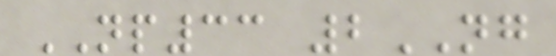NP33 2NG
